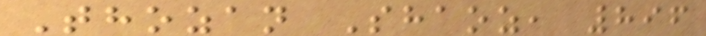Thozan Shaoz, 896
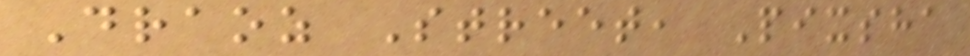Draoz Street, Pixsha
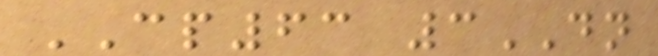CP63 3DN
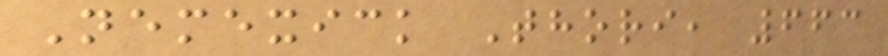Nemexick Thori, 663
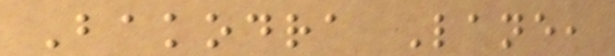Bakodra Lane,
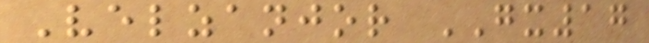Velzanjor GX17
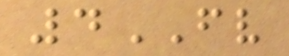4FV
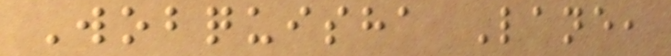Wobquisha Lane,
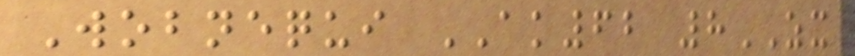Wobnequi AK62 8ZX
